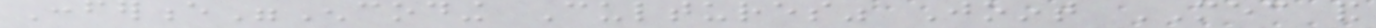Conference"Encoding Cultures" Joint MEC and
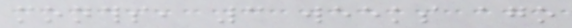months, 3 weeks ago
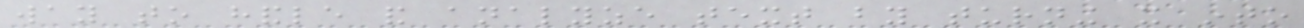way to handle and analyze text by turning it into
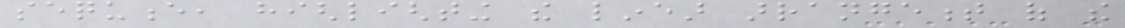sequence, highlighting the linear arrangement of the
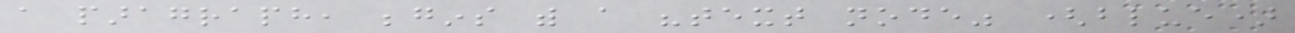a paragraph, begins with a "text node" (blue)
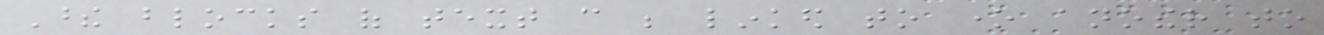These blocks of text can be linked to one another to
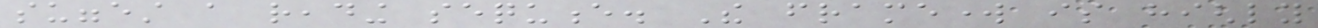suggest a reading sequence. The framework is highly
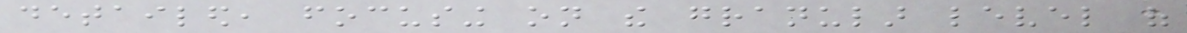detailed, focusing on the granular level of
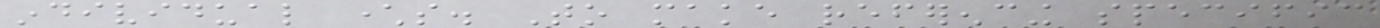individual characters. To make referencing specific
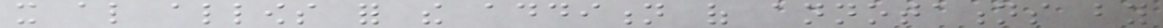it also allows for the addition of annotations by
